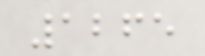1265
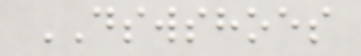DSWSHOES
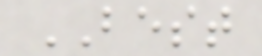BEST
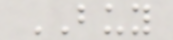BUY
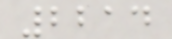2214
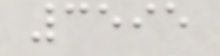3595
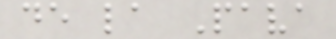de la Pava
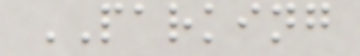PARKING
